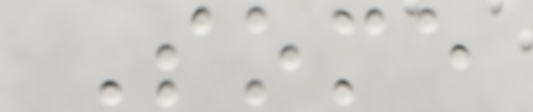Some
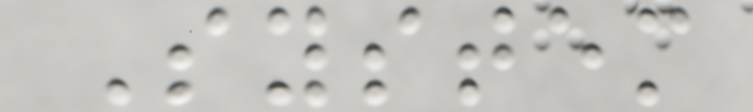System
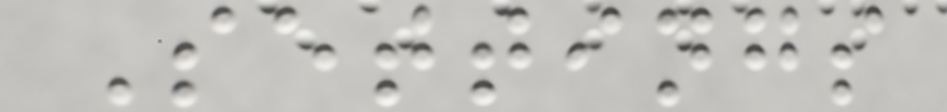Settings
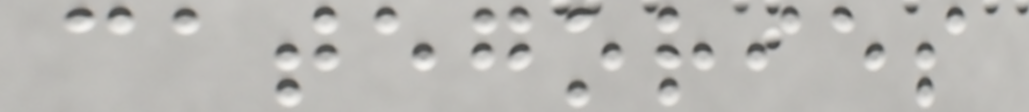categories
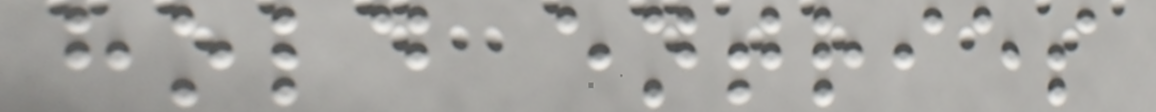hold entries
